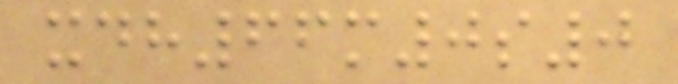xdh66m0s0
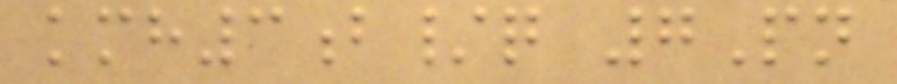kmh3b/q 7Pn
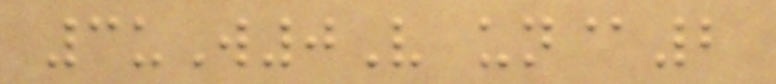3uW0V un@2
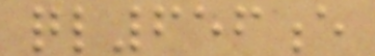ql656e
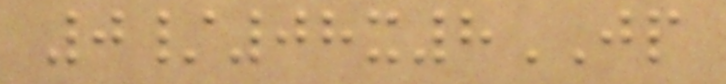0/08x8JP
